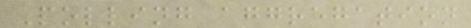Polling aggregation
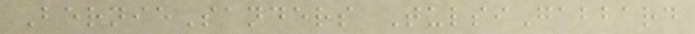BernieSanders TulsiGabbard
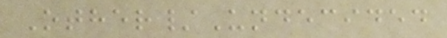Other/Undecided
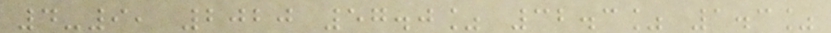4-9, 2020 57.0% 32.3% 1.3%
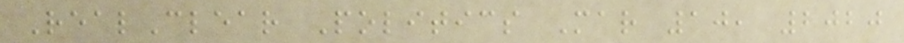RealClear Politics Mar 10, 2020
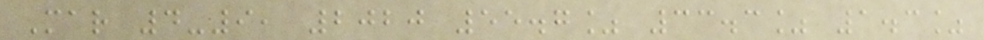Mar 4-9, 2020 55.7% 33.3% 1.3%
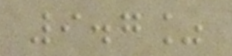9.7%
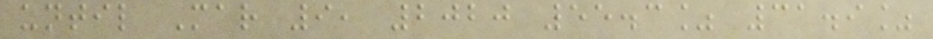until Mar 9, 2020 55.3% 31.9%
